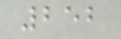252
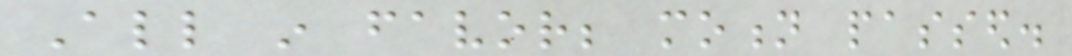All in favor; motion passed.
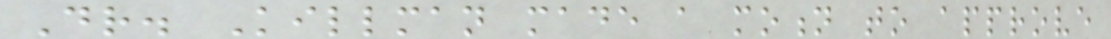Dr. Killman made a motion to approve
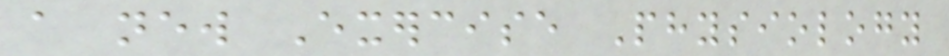a new Exercise Physiology
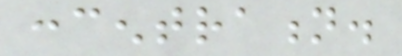concentration.
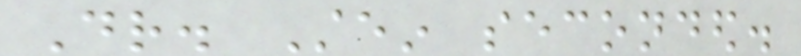Dr. Stein seconded.
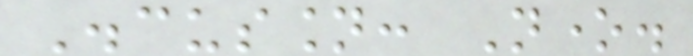Discussion: None.
